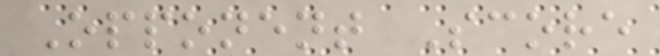Opponent Score
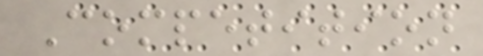Competition
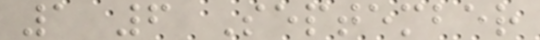1 6 September
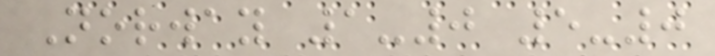Norway 1-0 5-0
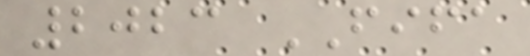2023 FIFA
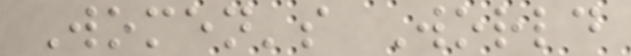Women's World
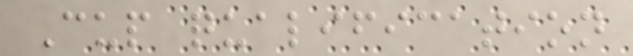Cup qualification
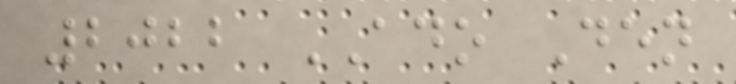2022 ADO Den
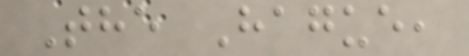The Hague,
